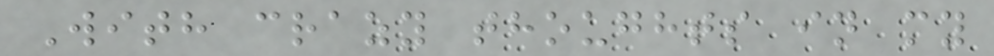With crazy thoughts in my
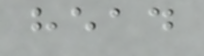head
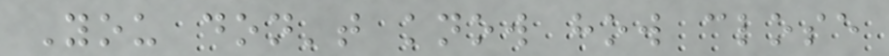You don't know how close
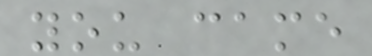you came
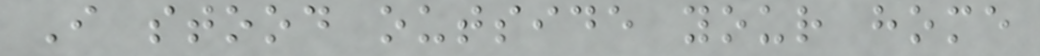I stood outside your home
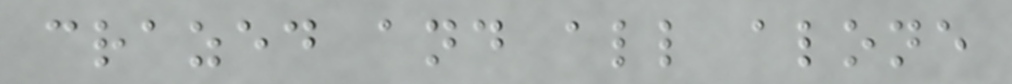crazed and all alone
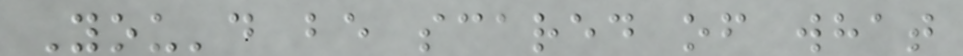You'd be scared of what
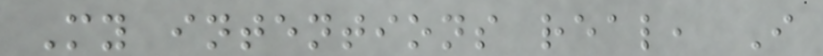My intentions real, I
